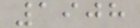1908
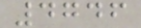4746
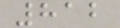812
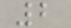2
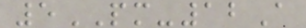5PM-12A
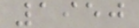1950
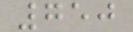750
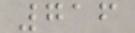716
